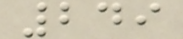249
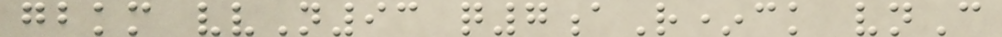gbkm vvN93 q7aR*ck vnC
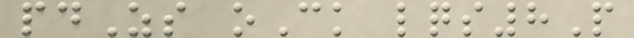pdZs oCk lqs8P
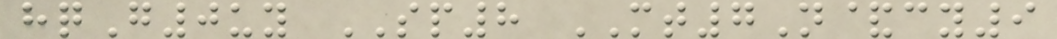hqG0uy SP8 MT7N&cy9
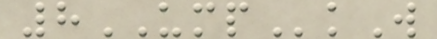8UMPkW
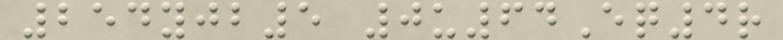254yjb5 0u64Eq4r
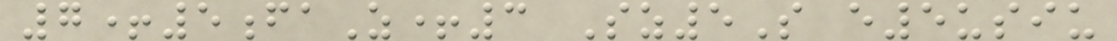7+5faZ+3 Sz5S e5usiu
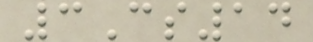3Cs14
